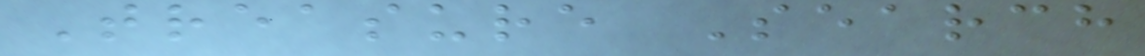Treasure Search
